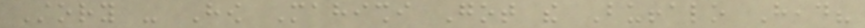Story - How Mahishi Got the Buffalo Head?
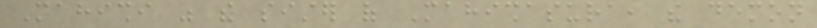Mahishi was the sister of Mahishasura, the demon
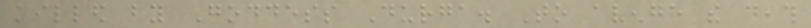killed by Goddess Durga. To avenge the death
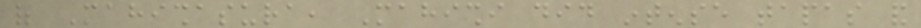of Mahishasura, Mahishi did intense tapas and
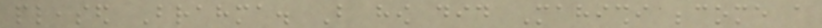pleased Brahma. But how did Mahishi become a
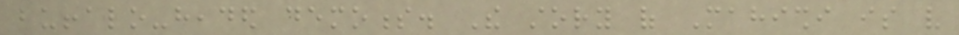buffalo-headed demoness. The story of Mahishi is very
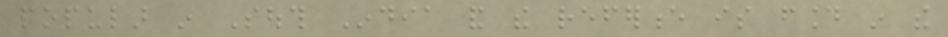popular in South India and the reference is found in the
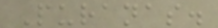Puranas.
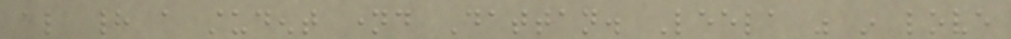also had a student named Dattan. Leela was in love
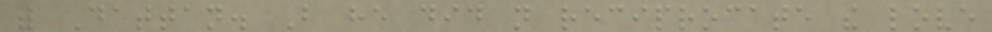with Dattan. But he did not reciprocate the love
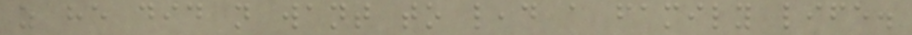as he did not want to lead a family life.
